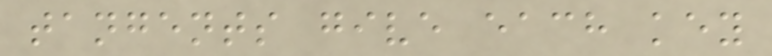tangents give each key
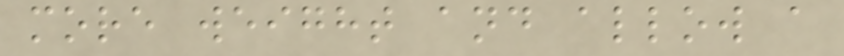more weight and allow a
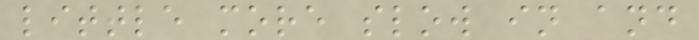little more slow in and
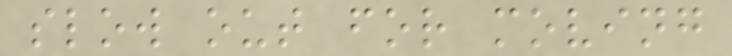slow out for moving
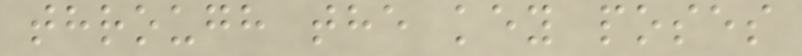through the key poses
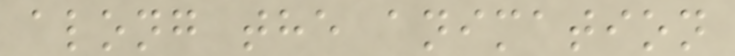along the animation
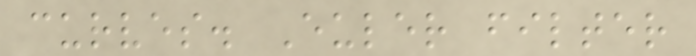curves. Euler filter
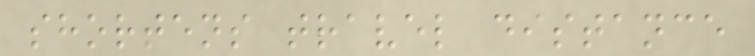shortens travel distance
